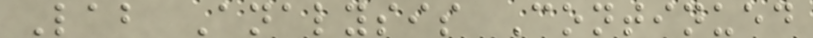Lab Analysis Continued
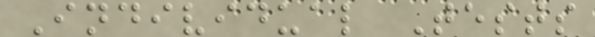Individual Tests
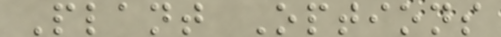Plant Options
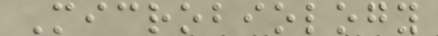Microbiology
